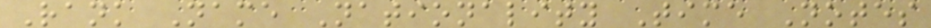Rank Name Nationality Time Notes
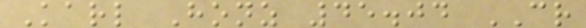Karl Honz 45.04 CR
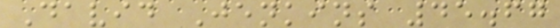David Jenkins 45.67
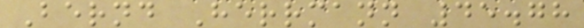Bernd Herrmann 45.78
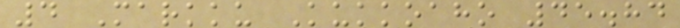4 Markku Kukkoaho 45.84
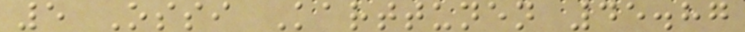5 Ossi Karttunen 45.87
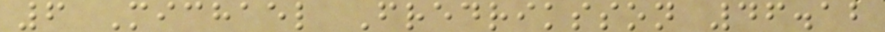6 Michael Fredriksson 46.12
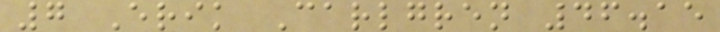7 Erik Carlgren 46.15
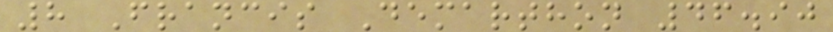8 Francis Demarthon 46.90
